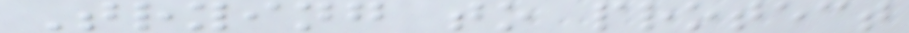Trying to protect
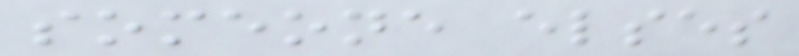someone elses
